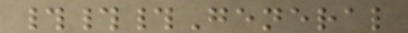###General
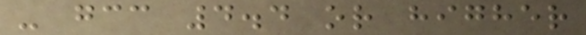- gcc 4.4 or higher
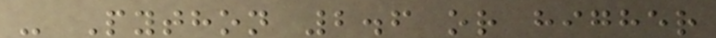- Python 2.6 or higher
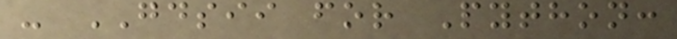- GDSII for Python:
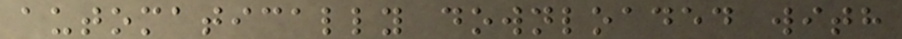automatically downloaded with
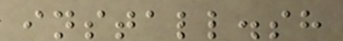install.sh
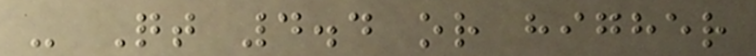- Qt 4.4 or higher
